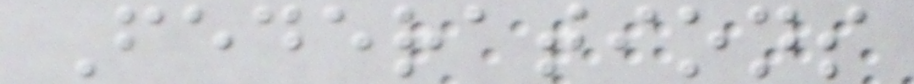Federations
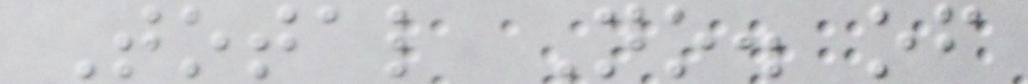Total No. of
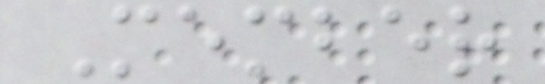Member
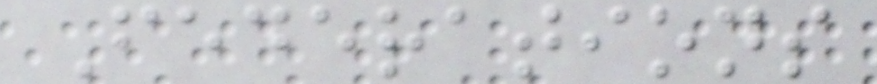Federations
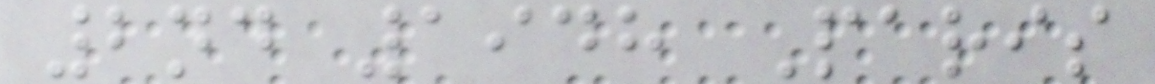2nd 1948 Paris
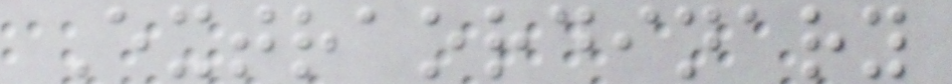Extraordinary
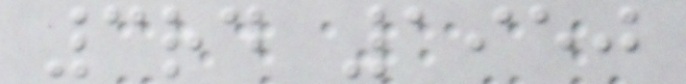3rd 1950
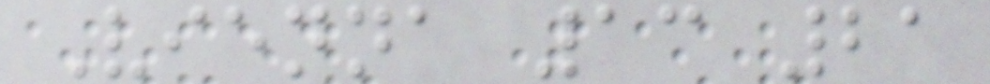Vienna 13 21
